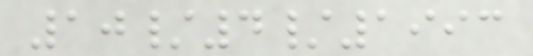10/4/1993
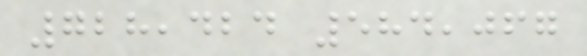728,424 584,067
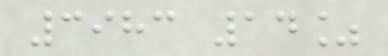3983 14%
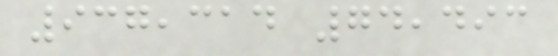937,314 74,493
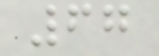67
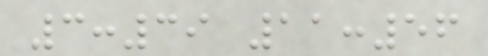3:39 11:56
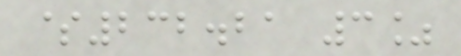$232.21 3%
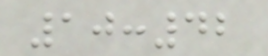10:42
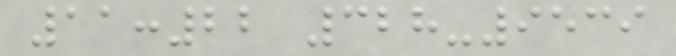11:22 328-9539
